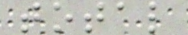total
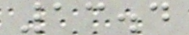13.4
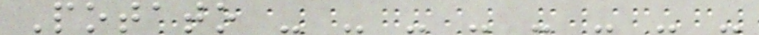Potato - - - - - - - -
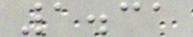1.31
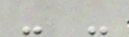- -
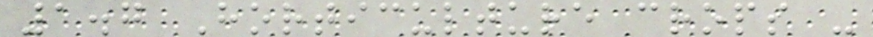1.7 Horticulture crops -
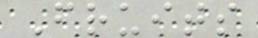Fruits
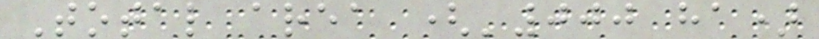Total area ('000 ha)
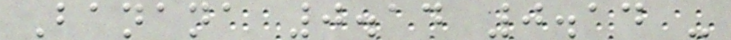Banana 0.14 0.14 -
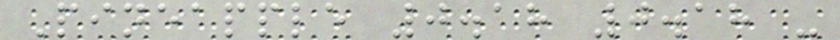Pineapple 0.18 0.18 -
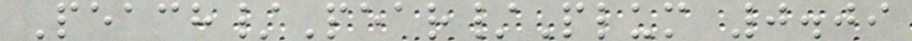Peach/Pear/Plum 0.09
